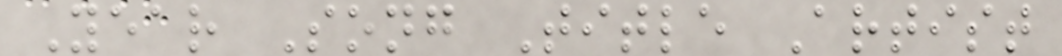Year Song Title Artist
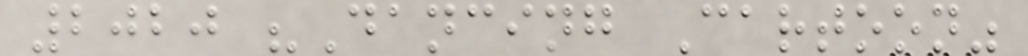2020 "Dancing Cartoon"
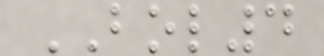BOL4
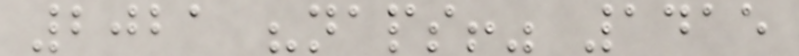2021 "naps!" 1415
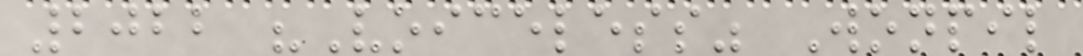2022 "Voiceless" Wonpil
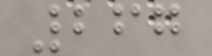267
